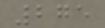275
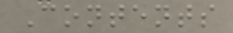Contents
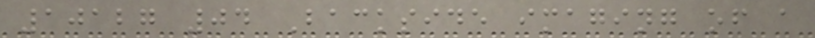10127 04 Backside imaging of a
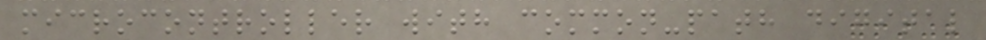microcontroller with common-path digital
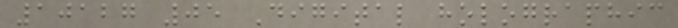10127 05 Digital holographic
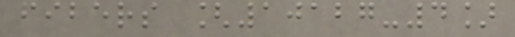fibers [10127-4]
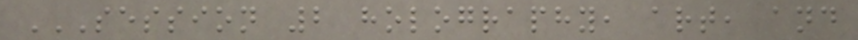SESSION 2 HOLOGRAPHY, ART, AND
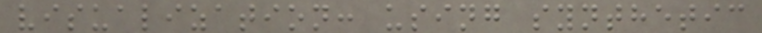visualization: using synthetic
